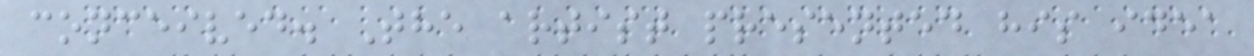conceived. The artist presented his idea
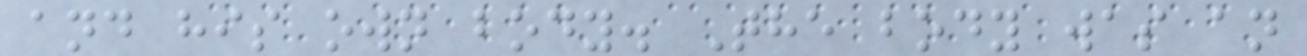and his own body. The body was an
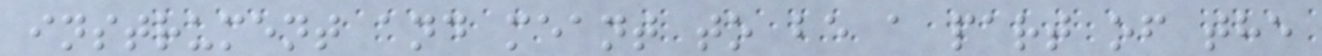instrument and meant to be a part of the
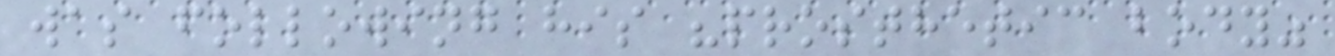was following his "prosthetic body"
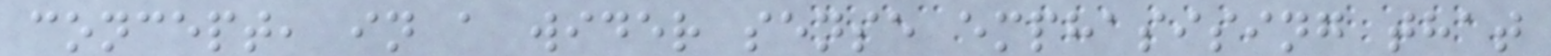concept, in a wider sense emphasising that
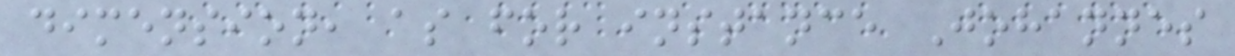dimension, as for instance Johannes
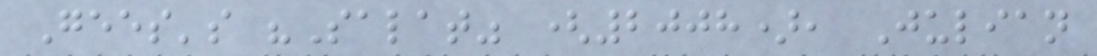Gees's "Salat" (2008), Julian
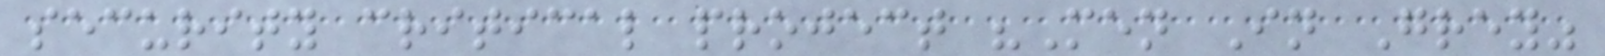security critical project "Men In Grey"
